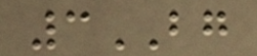3BG
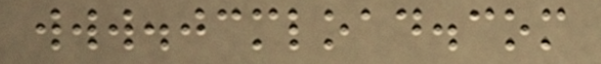www.jcmload.com
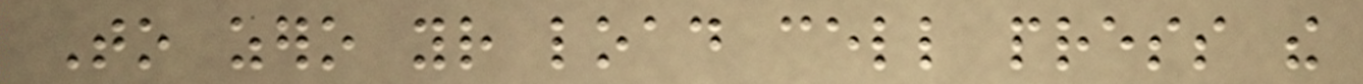To zero your load cell press the
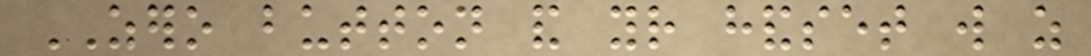ZERO button and your handset will as
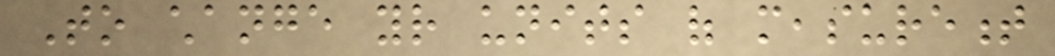To change your units of measurement
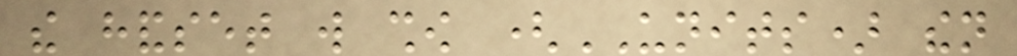the handset will show (UNITS) then
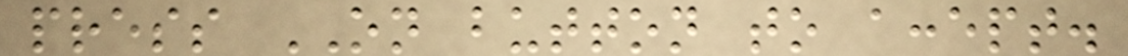press ON button to accept.
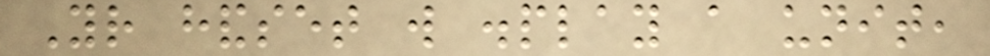Your handset will display a unit,
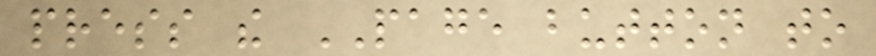press the PAGE button to
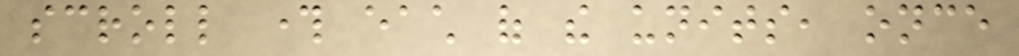scroll through each of the units, once
